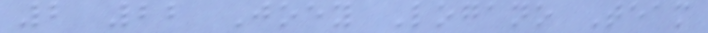2 22 Joey Logano Team
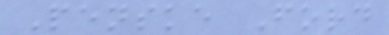Penske Ford
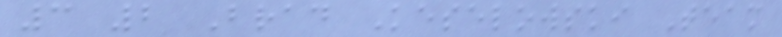3 2 Brad Keselowski Team
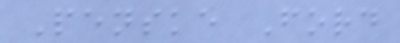Penske Ford
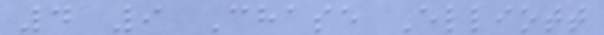4 9 Chase Elliott
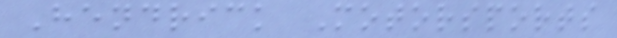Hendrick Motorsports
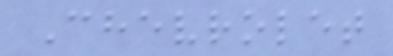Chevrolet
